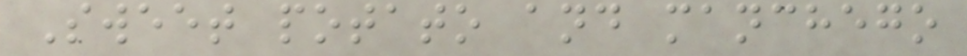Sweet potato and manchego
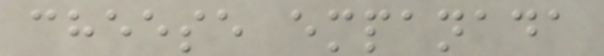cheese empanada
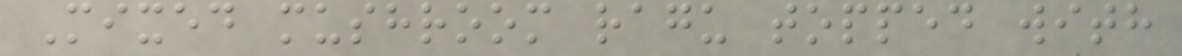Mixed mushroom ragu topped with
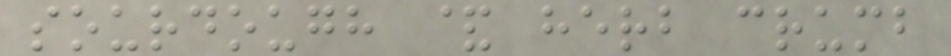sourdough & herb crumb
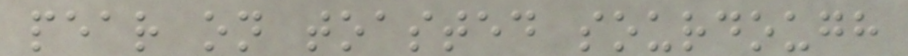pear on toasted sourdough
